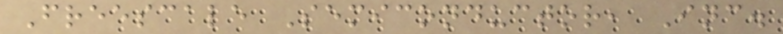Freescale Semiconductor, Inc.
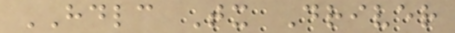HDLC Tx Driver
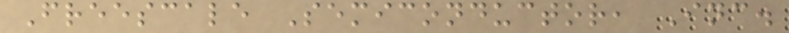Freescale Semiconductor, Inc.
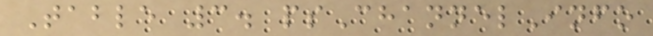Table 3. psChannelInfo
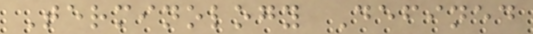Terminology Defined
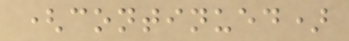(continued)
